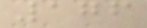176
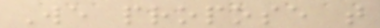We propose that
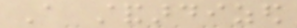A standardized
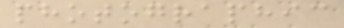photographic
